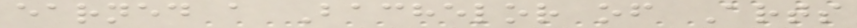earned a Bachelor of Arts
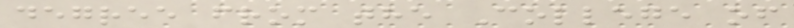degree from the College of
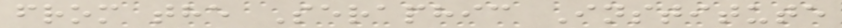from the Seraphic Institute
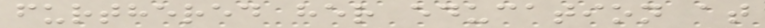furthered her education at
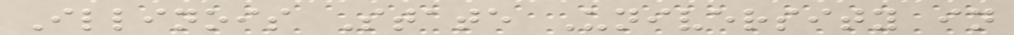Illinois State University in
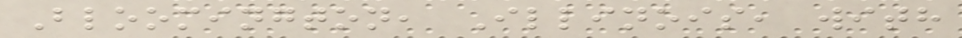Bloomington, Illinois, with
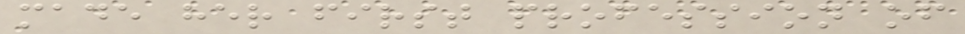made her first profession of
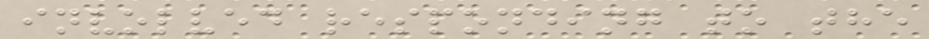involved responding to the
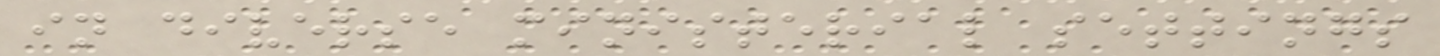in diverse ministerial settings
